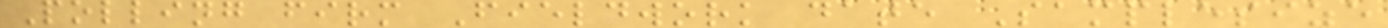Polling firm Fieldwork date Samplesize
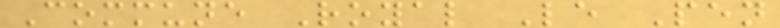Commune Royal Le Pen
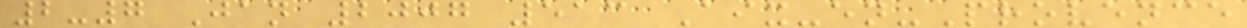2-7 Jan 2007 513 Aix-en-Provence
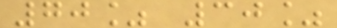70% 30%
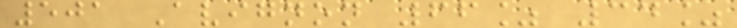501 Avignon 66% 34%
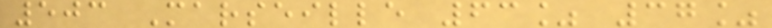503 Marseille 63% 37%
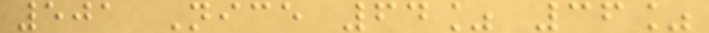501 Nice 64% 36%
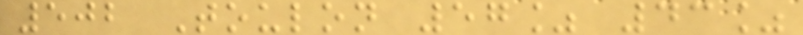502 Toulon 57% 43%
